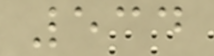534
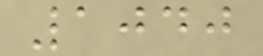1040
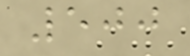500
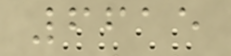6615
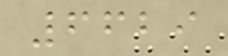6629
